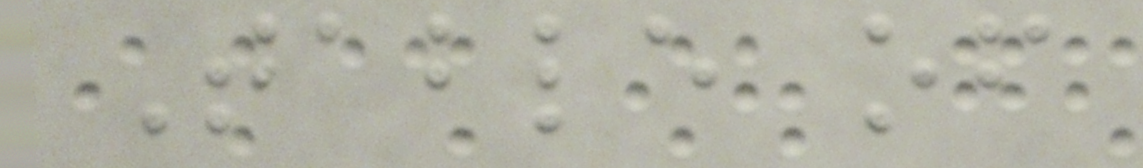Table of
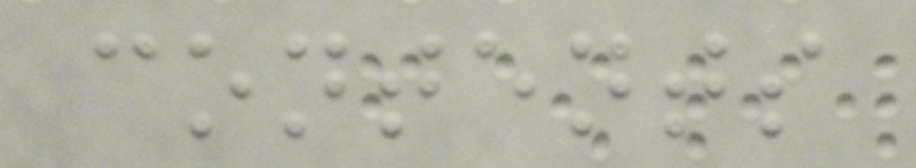contents
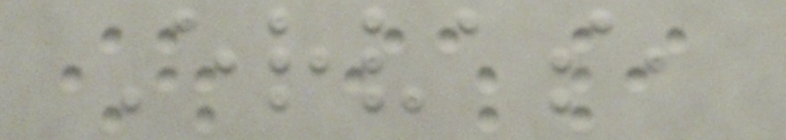Ervas,
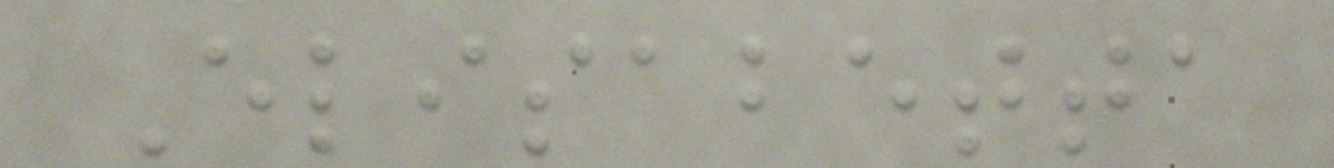Elisabetta
